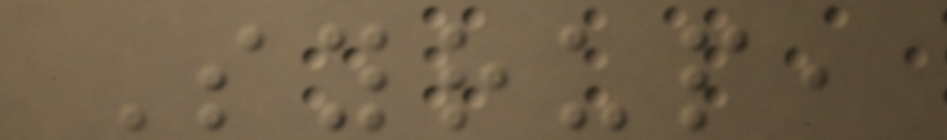Syrup,
